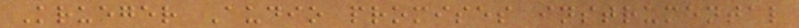Krueger Audio promises instrumental
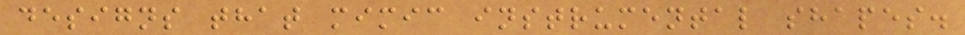designs that mimic instrumental shapes.
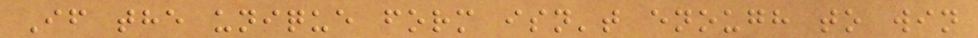If the unique form isn't enough to win
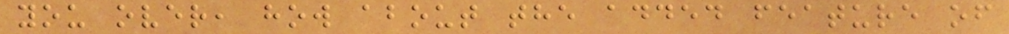you over, how about the added feature of
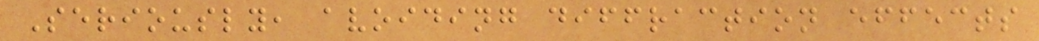Seriously, avoiding diffraction effects
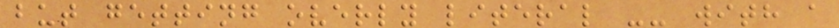but getting overly literal -- with a
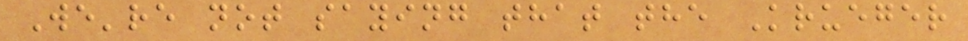We're not saying that the Krueger
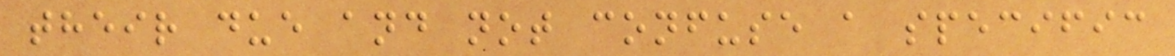their due and not confuse a specific
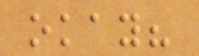okay?
